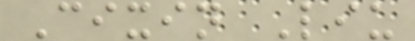Cixin Liu
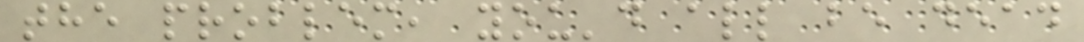the problem, you'd all be dead
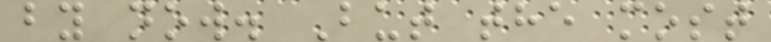by now. But the most
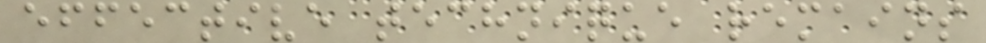effective technique remains
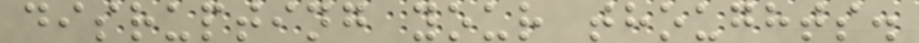disrupting your thoughts.
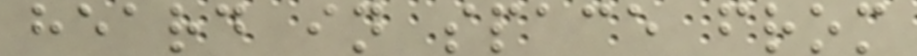heard in space from
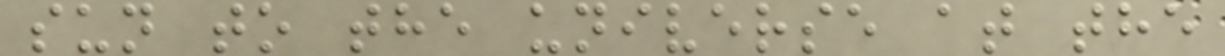sun to the universe at the
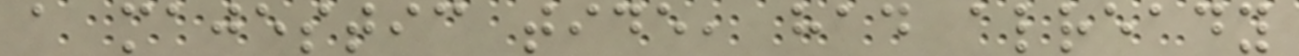a majestic tide, had already
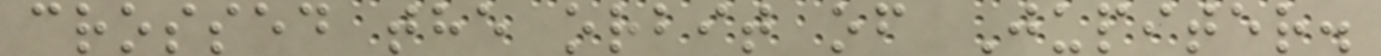crossed the orbit of Jupiter.
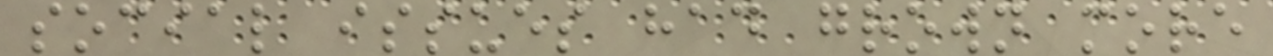social issues had grown more
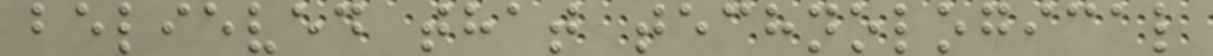believed that technological
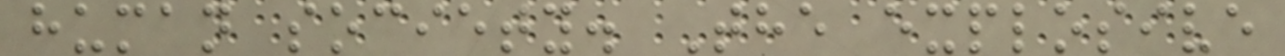human society. The explosive
